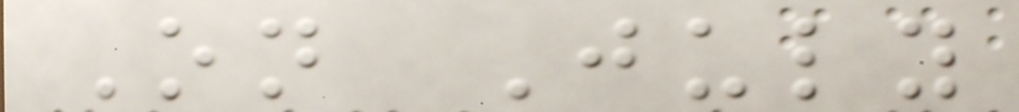On July
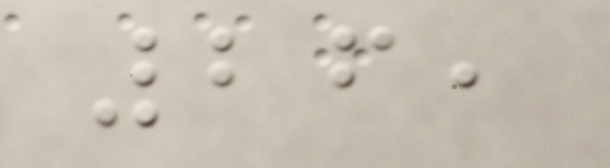26,
